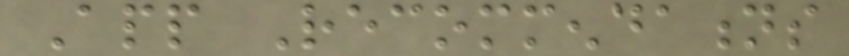App Recommendations
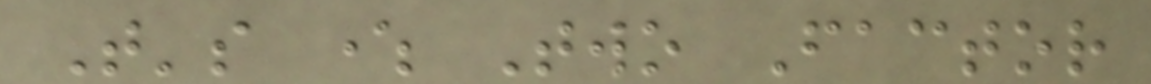That's where Two Factor
